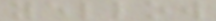yellow
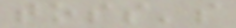toss's
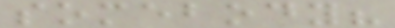somebody?
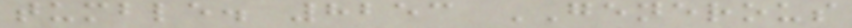tumble. 8253 GENEROUS
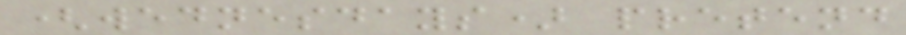(wednesdays) pretend
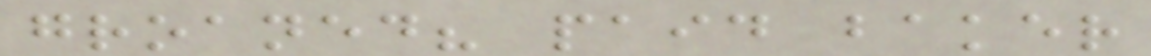groaned? paid baker
